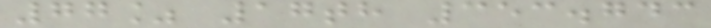77% 17th 353.743
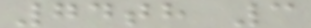74th 3
